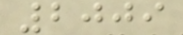2009
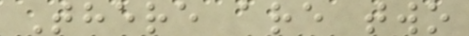There are two
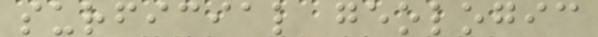surficial geologic
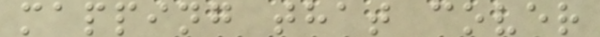mapping that cover
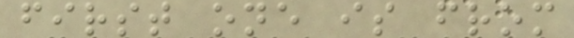first one is from
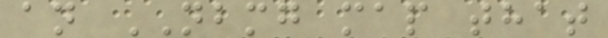an NBMG map that
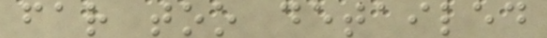far too detailed
